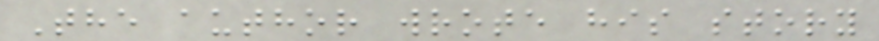The author wrote his story
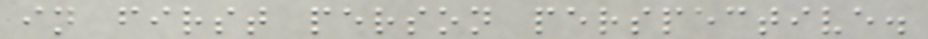in first person perspective.
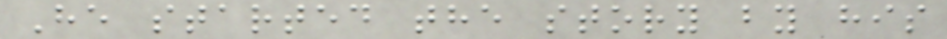He started the story by his
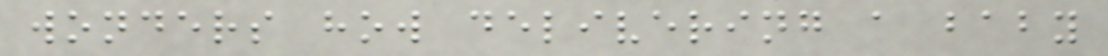wonders how delivering a baby
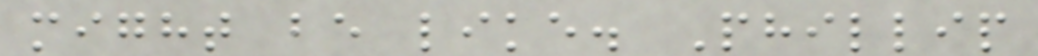might be like. Phillip
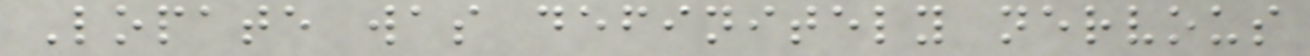Lopate was definitely nervous
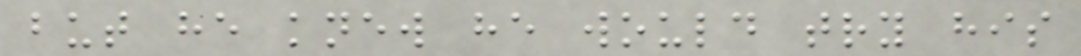but he knew he would try his
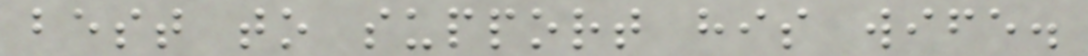best to support his wife.
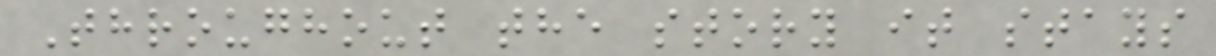Throughout the story it stays
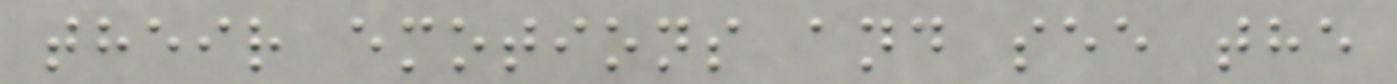their emotions and see the
